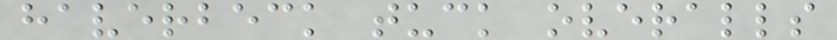haverbeck tuck overalls
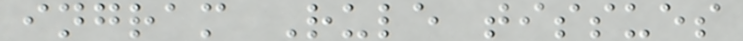ingram Rule tissues
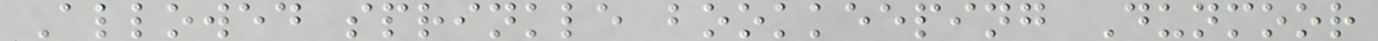Allowed sprinkle bookkeeping Dunmoor
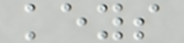keys
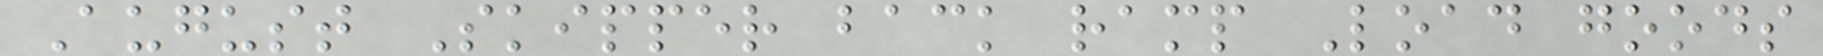August Skipper back ramp Load goods
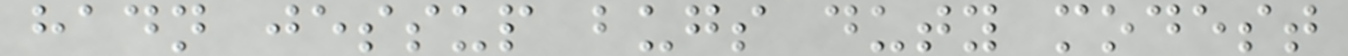hadn jessup bugs duty modest
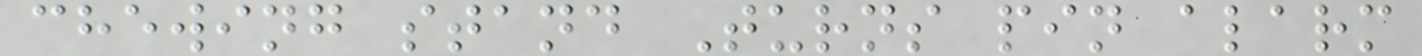chewing stand Turns pin alarm
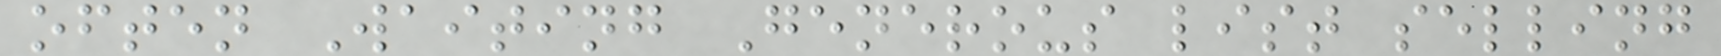often Waiting Generous list selling
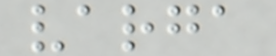varga
